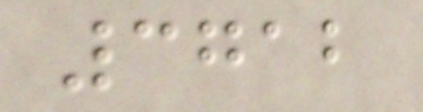3712
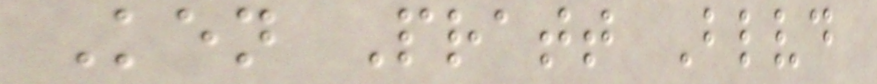Ken Pratt Blvd
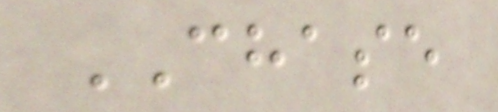CHASE
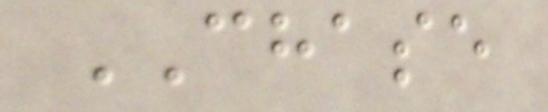CHASE
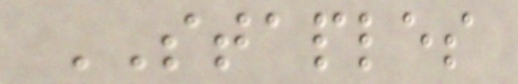STAPLES
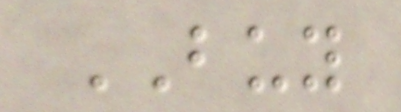BUY
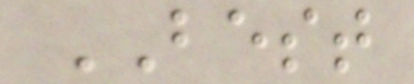BEST
